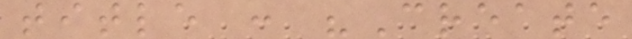title : "Create
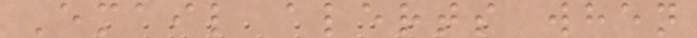Email alerts when
